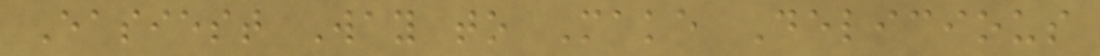Easiest Way to Make Delicious
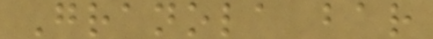Granola bar
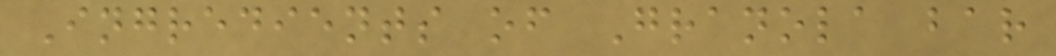Ingredients of Granola bar
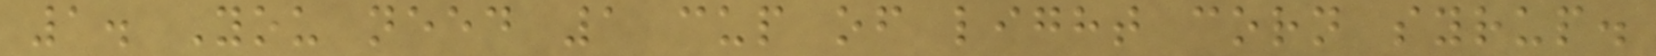1. You need 1 cup of light corn syrup.
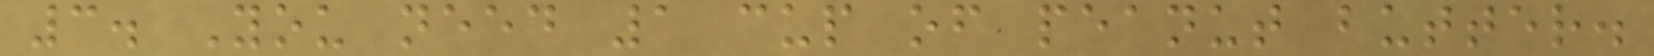3. You need 1 cup of peanut butter.
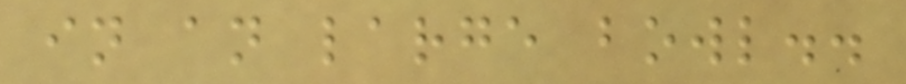in an large bowl..
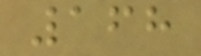168
